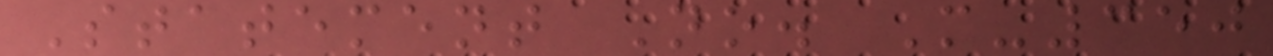Statement No. M-350
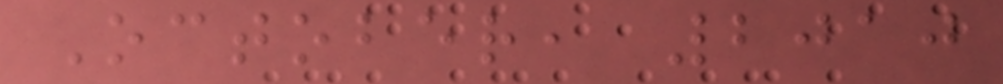October, 2010
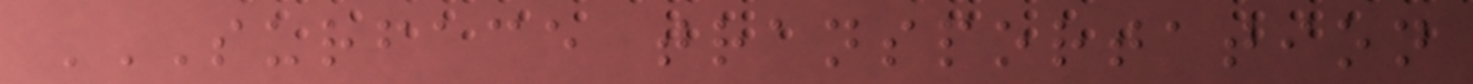SURFACE TRANSPORTATION
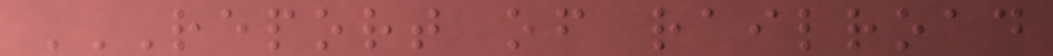REPORT OF RAILROAD
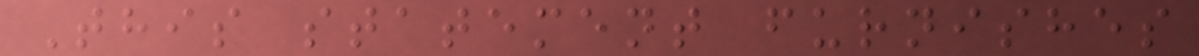This statement furnishes
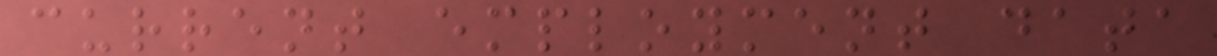current employment data
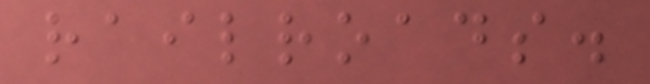railroads.
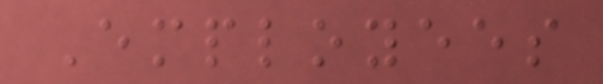Employees
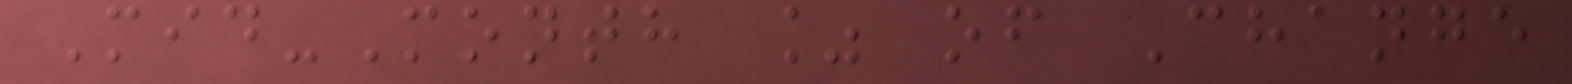Mid-Month % of Change
